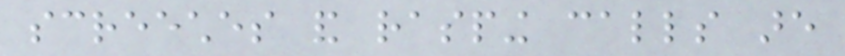screeches and rasping calls are
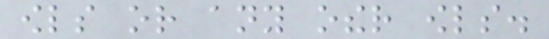owls or any other owls.
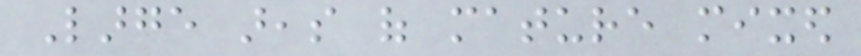Large areas of mature mixed
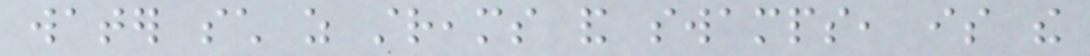water such as streams and swamps, is the
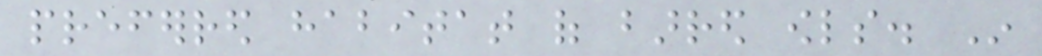preferred habitat of barred owls. In
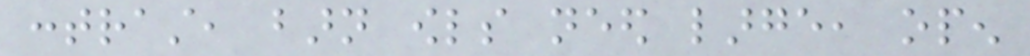contrast, barn owls need large, open
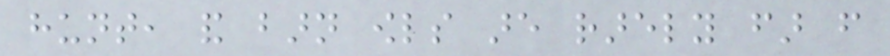hunt, and barn owls are rarely far from
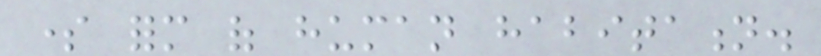some form of human habitation.
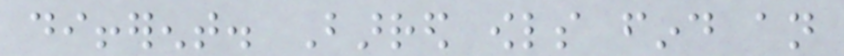different. Barred owls find an
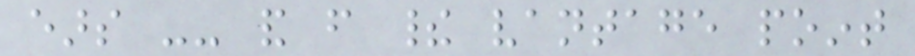ears -- and from their vantage point
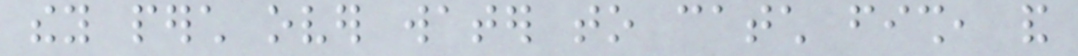they perch over water to catch fish, and
